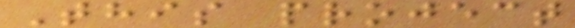This project
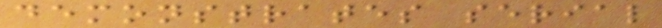demonstrates serial
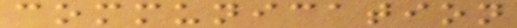communication
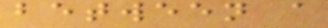between a
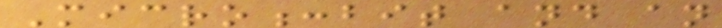Micro:bit and an
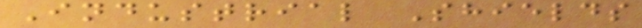Industrial Shields
